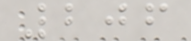206
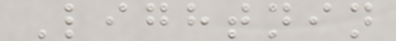Lightnin
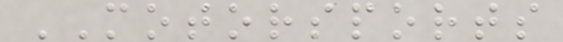MOTORSPORTS
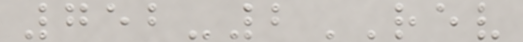752-2REV
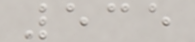535
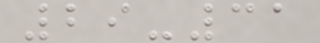29-31
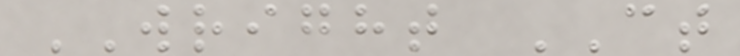WRIGHT CT
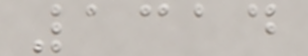1314
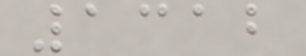1312
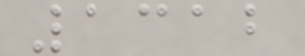1312
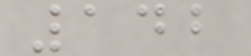142
